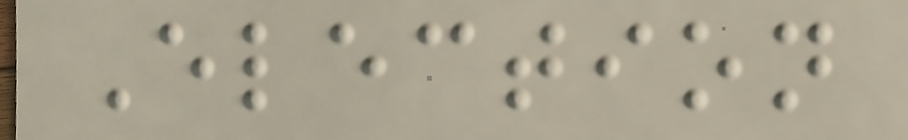Election
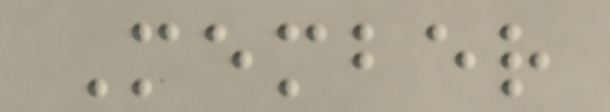Member
